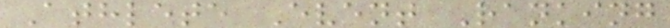Athlete Event Ranking
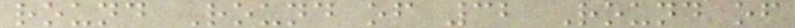round Round of 32 Round of
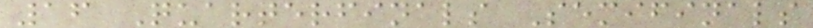16 Quarterfinals Semifinals
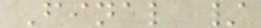Final /
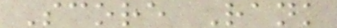Score Rank
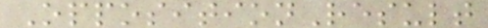OppositionResult
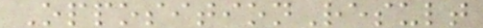OppositionResult
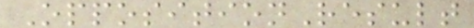OppositionResult
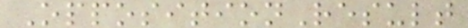OppositionResult
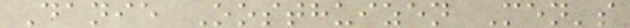Danie Oosthuizen Men's
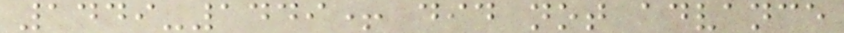1449-1449+ did not advance
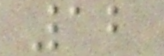12
